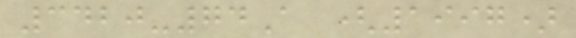3420-74A (1997)
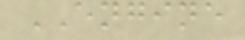ENGINE
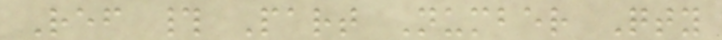Ref # Part Number Qty
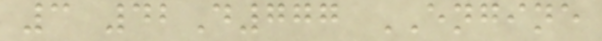3 42D777 ENGINE
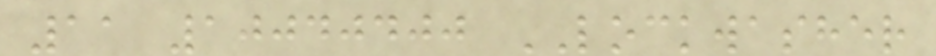11 10040400 LOCKWASHER
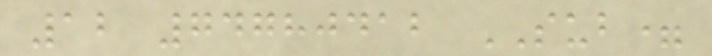12 74780412 SUB=
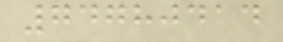74780414
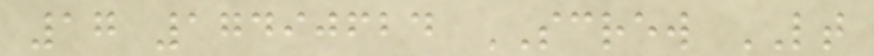17 17490624 SCREW LT
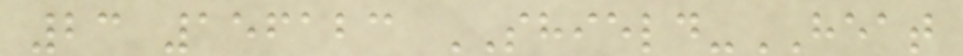23 156123 SHIELD-HEAT
